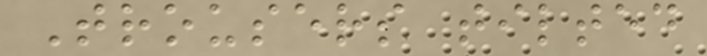Trousers tilted
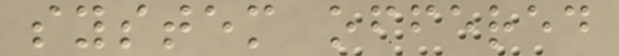system offered
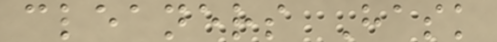cleaners Hask
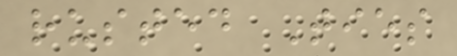rusted Ties
